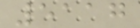5117
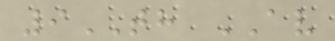9TH AV
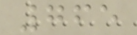765
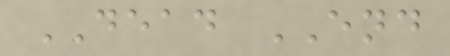DEAD END
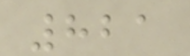821
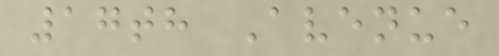17th Avenue
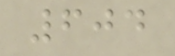604
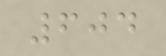604
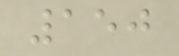150
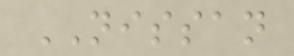NISSAN
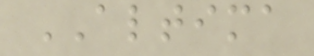ALTIMA
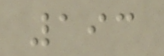193
